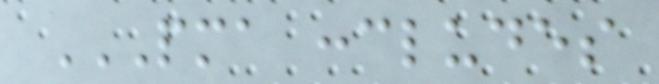PMA CONCLUDES
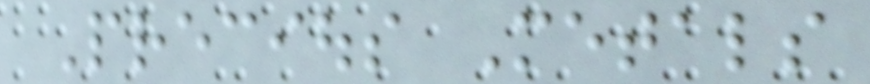Precious Metals
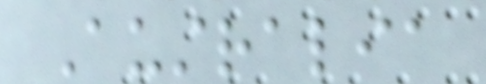Australia
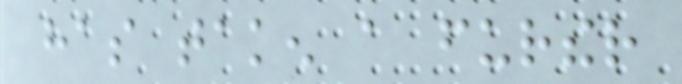has taken a further
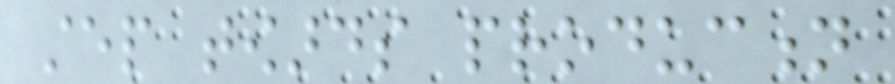step towards production
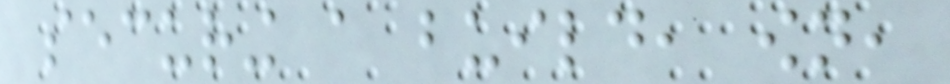securing a build, own,
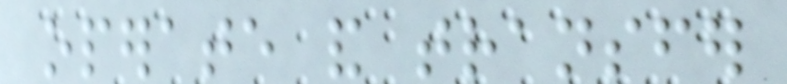operate and transfer
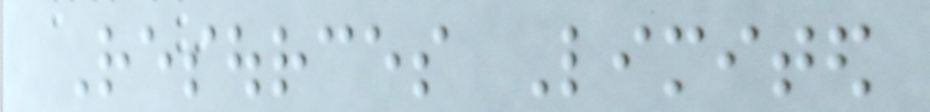Resources Limited
